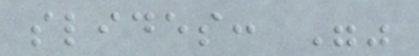slides: ""
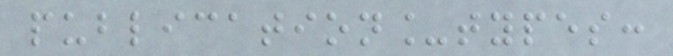publication_types:
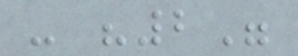- "2"
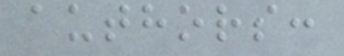authors:
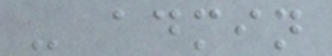- admin
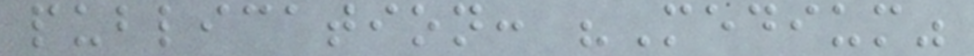publication: "Medium"
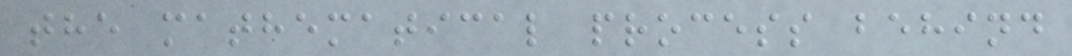the mathematical process behind
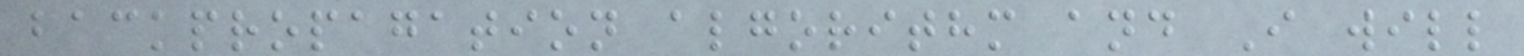backpropagation algorithm and I will
